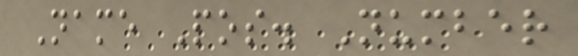Name Pos. Number
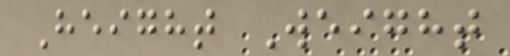Height Weight
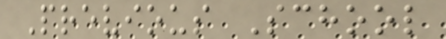Previous School
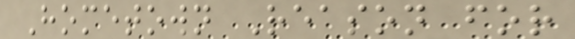Hometown Reason for
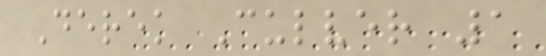Derek Culver 1
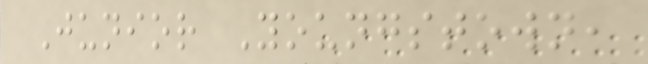Junior Youngstown,
